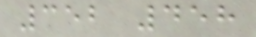352 458
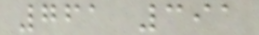761 391
